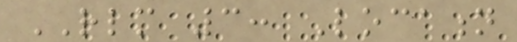RLM 3: Location
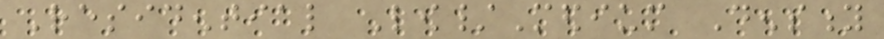Residential Low/Medium Density
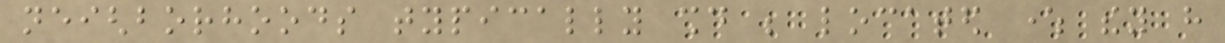neighborhoods typically should be located where they have
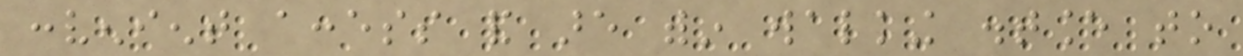convenient access and are within walking distance to
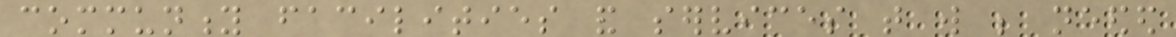community facilities and services that will be needed
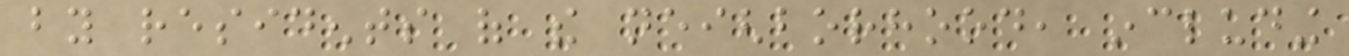by residents of the neighborhood, including
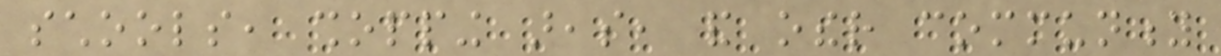schools, shopping areas, and other community
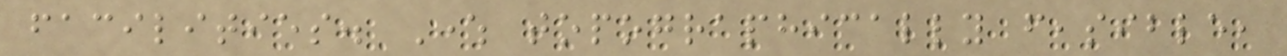facilities. Where topographically feasible,
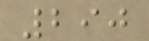290
